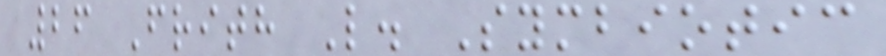26 Frith L. Symbiotic
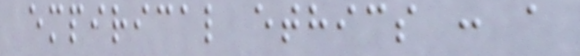empirical ethics : a
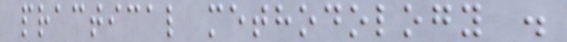practical methodology .
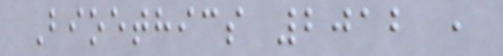Bioethics 2012 ,
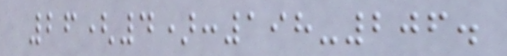26(4):198-206.
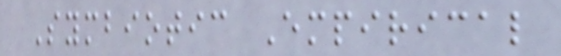Symbiotic Empirical
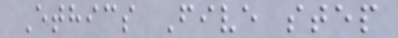Ethics Five step
